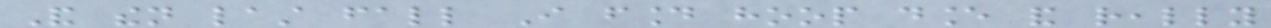And then last fall I found hoop dance and really
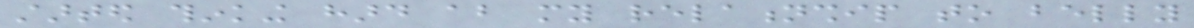started thinking hard about my relationship to belly
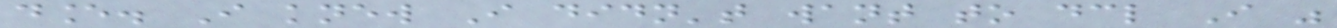dance. I knew I didn't want to declare I was
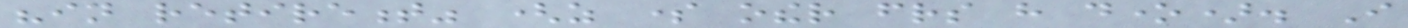"in retirement" (as some other friends have done). I
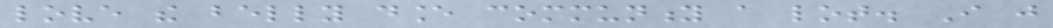love the belly dance community a lot. I just
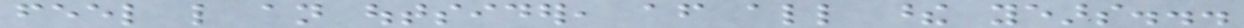feel like an outsider, after all these years...
